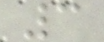3
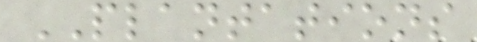PLANTATIONS
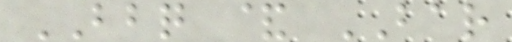BBQ & BAR
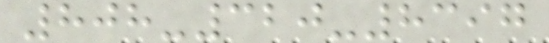808-320-8397
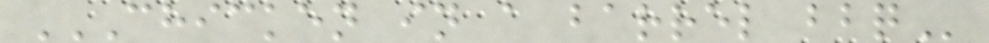CHICKEN IN A BARREL BBQ
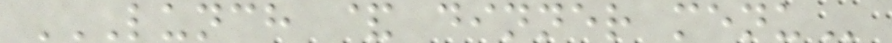LUNCH & DINNER MENU
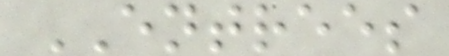ENTREES
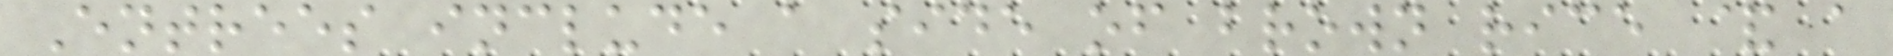Entrees include a side of brown rice & a
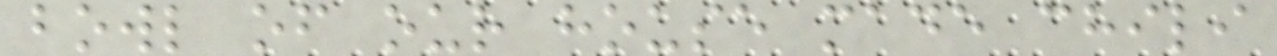bowl of our house made chili
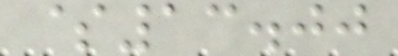$13.00
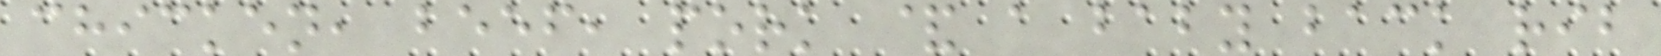chicken, beef, pork & a baby back rib
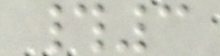#3
